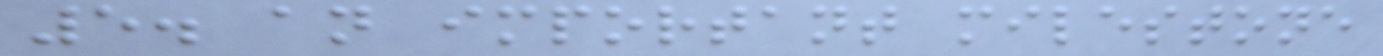5. an important milestone
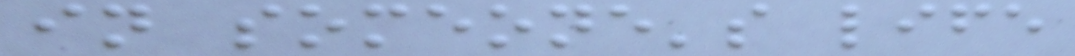in someone's life
